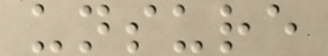unsure
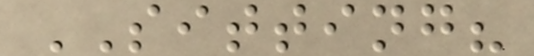SITTING?
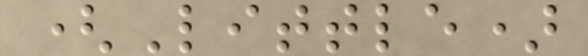(Little)
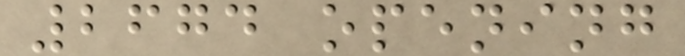2674 opening
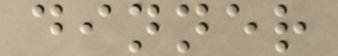dinner
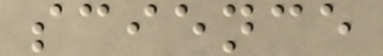science
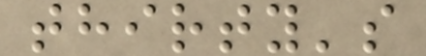thirty's
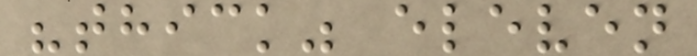"thick" eleven
